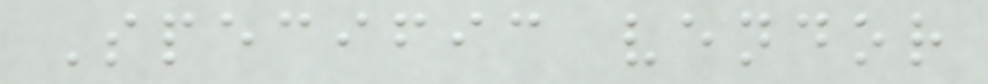Specific vendor
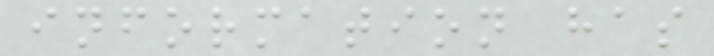information has
